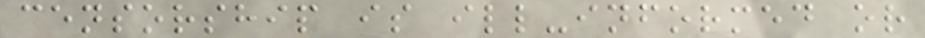censorship is ill-informed or
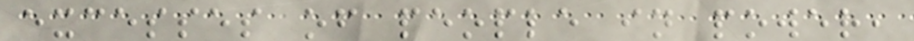excesses of people in power,
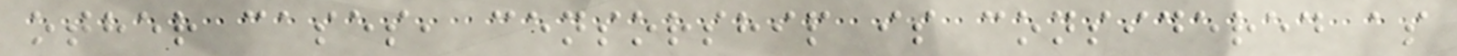other cases, censorship is considered as
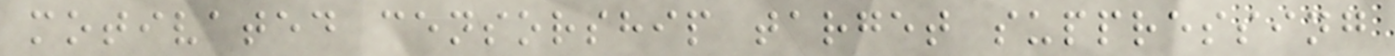motivated censorship target suppressing
